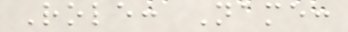Role: Name:
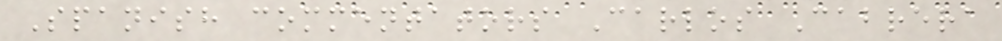Spanish commentators Carlos Cabrera
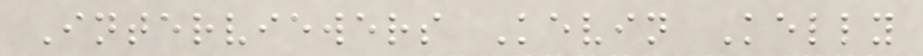Interviewers Kevin Kelly
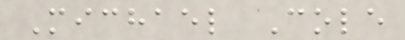Michael Cole
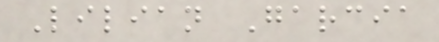Lilian Garcia
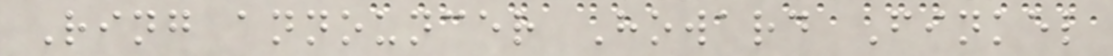Ring announcer Howard Finkel
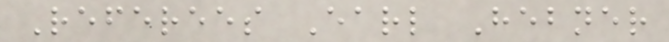Referees Earl Hebner
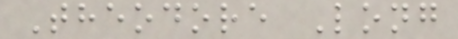Theodore Long
